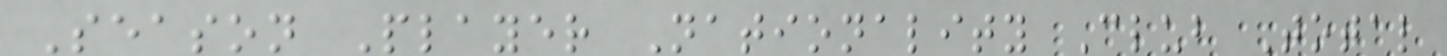Season Player Nationality Club Total
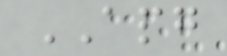APG
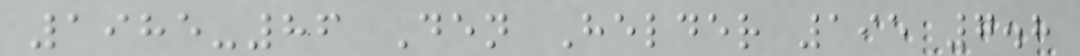1985-86 Den Helder 195 7.8
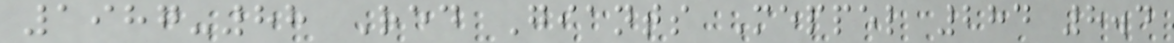1987-88 Red Giants Meppel 284 8.4
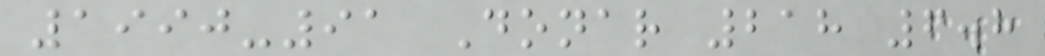1990-91 Donar 218 6.8
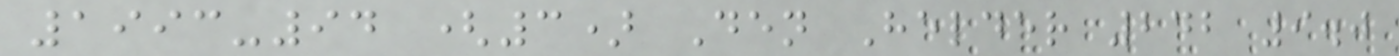1993-94 (3) Den Helder 242 9.0
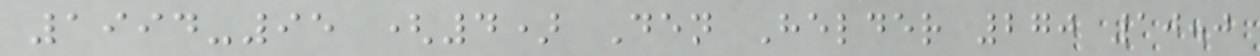1994-95 (4) Den Helder 270 10.0
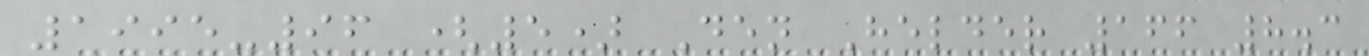1995-96 (5) Den Helder 166 8.3
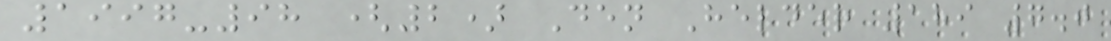1997-98 (2) Den Helder 189 7.0
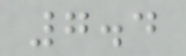7.4
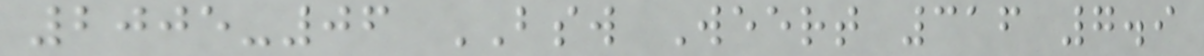2005-06 BSW Weert 316 7.9
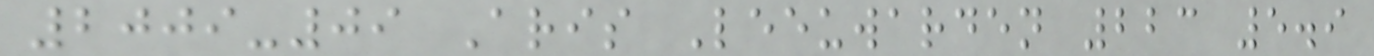2009-09 Aris Leeuwarden 223 5.9
